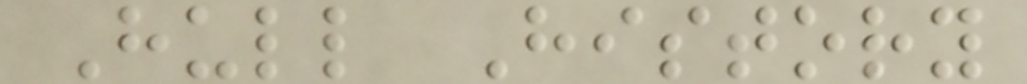Hull History
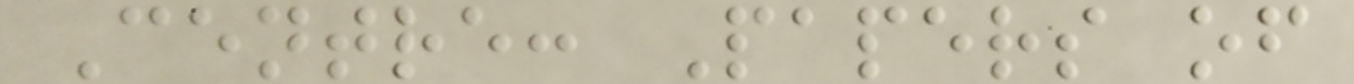Centre: Papers of
